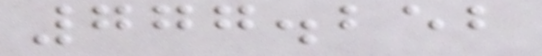777.252
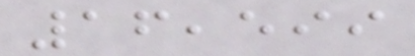16,599
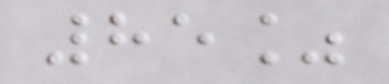85%
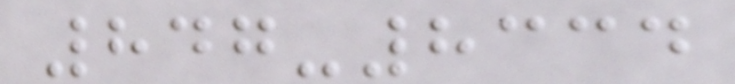847-8334
